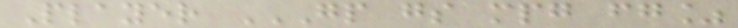Player GP GS MPG FG%
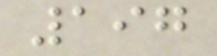197
